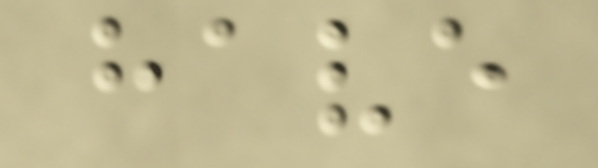have
